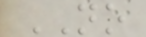NO
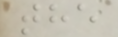the
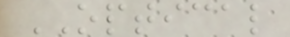OPTICAL
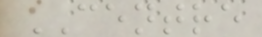CENTRE
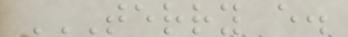TERRY E.
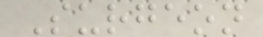Surgeon
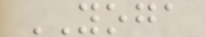YOGA
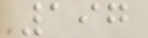197
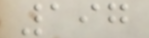197
